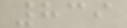839
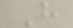H
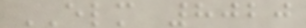ELM 8020
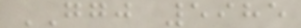GGJ 5985
